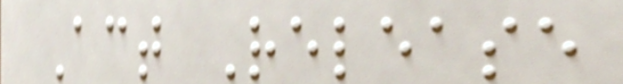Act Release
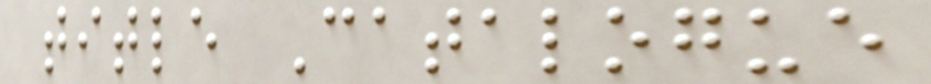title Catalogue
